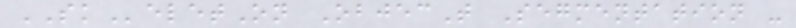SKeletOn ObjecT Segmentation -
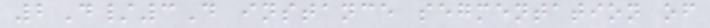2D/3D instance segmentation of
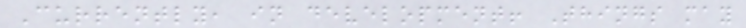Currently, in development! Things may
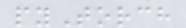pyTorch
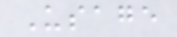Usage
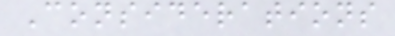Considerations
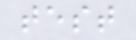test
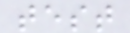test
